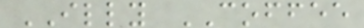ILLY COFFEE
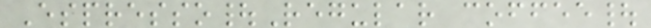Espresso|Regular coffee|
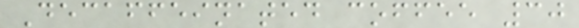Decaffeinated coffee 30
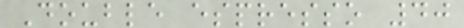Double espresso 40
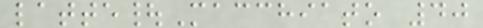latte|Macchiato 40
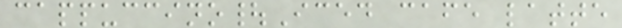cappuccino|Iced cafe latte
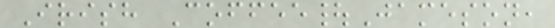Irish Coffee|Jameson,
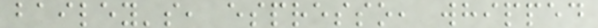bailey's, espresso, whipped
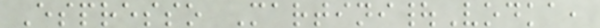Espresso Martini|Vodka,
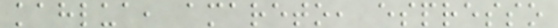kahlua, amareto, espresso
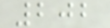202
